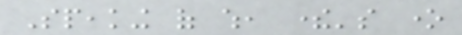Speaking of which, there's one
